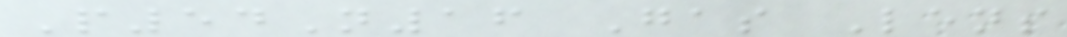P54N16 Gas Lens
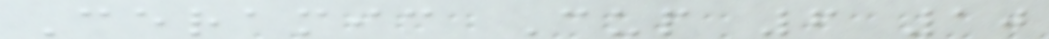Ceramic Cup 6 10
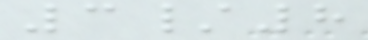3/8
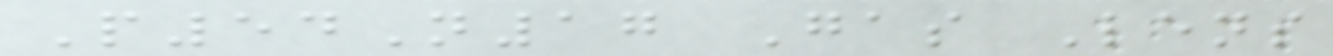P54N17 Gas Lens
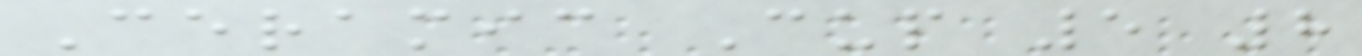Ceramic Cup 5 8
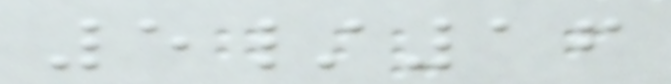5/16
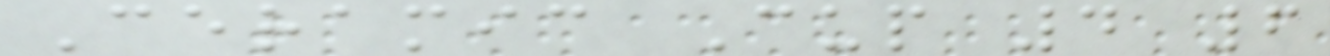Ceramic Cup 4 6
